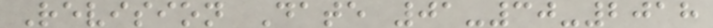Revision Date 01-30-2018
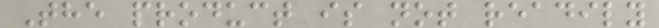The product is not readily
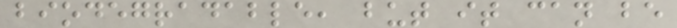biodegradable, but it can be
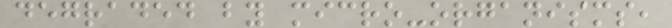degraded by micro-organisms,
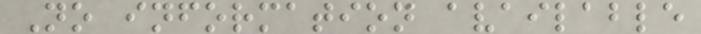No information available
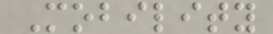Mobility
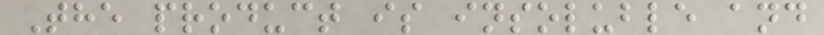The product is insoluble and
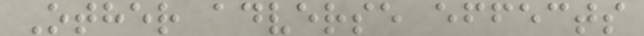Other adverse effects
